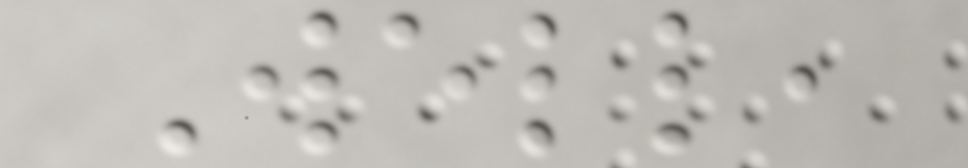Well,
